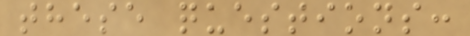these questions:
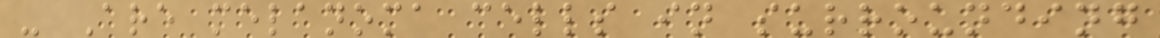- Are melanoma cells in surrounding
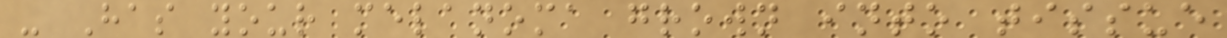- Has your melanoma grown into tissue
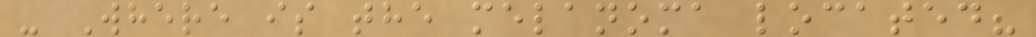- Where is the melanoma located?
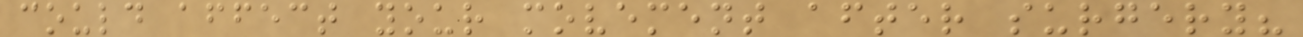could affect your movement after surgery?
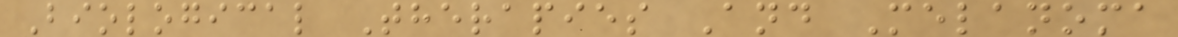Biological Therapies And Melanoma
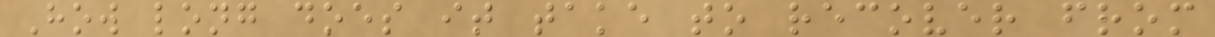How long does it take to recover from
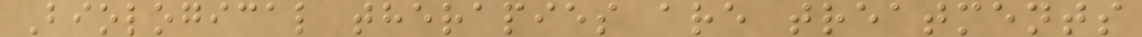Biological therapies are treatments
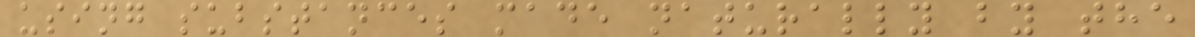using substances made naturally by the
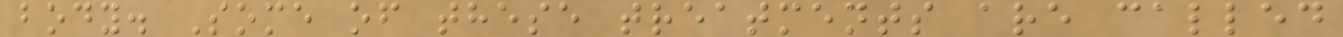body. Some of these treatments are called
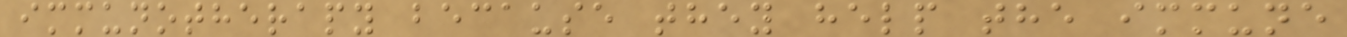immunotherapy because they help the immune
